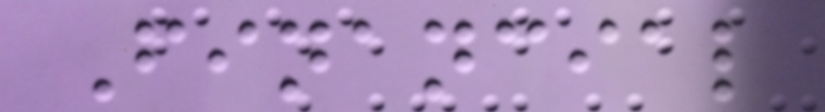Financial
